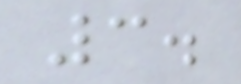3.
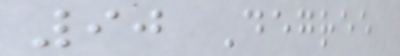90 Degree
